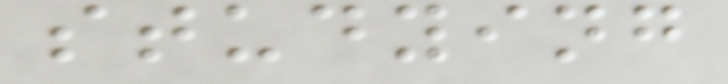studying
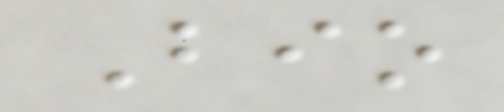Bio
